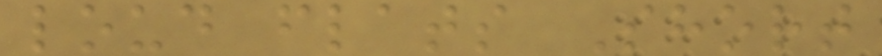loud flats Short
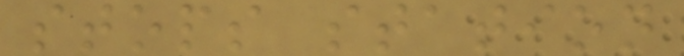stops station
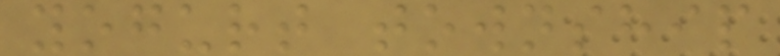yogurt township
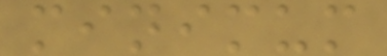minimum
